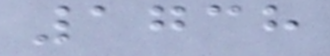1738
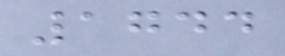1744
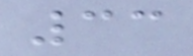33
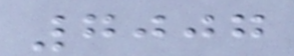7007
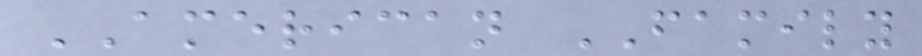AMERICAN FAMILY
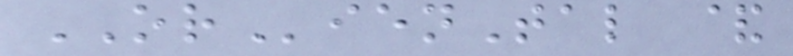ORienTal &
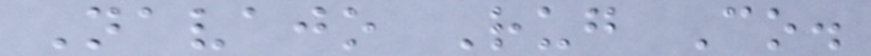Navajo Rug Co.
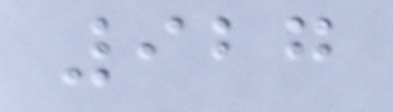927
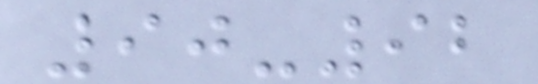90-92
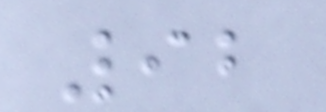92
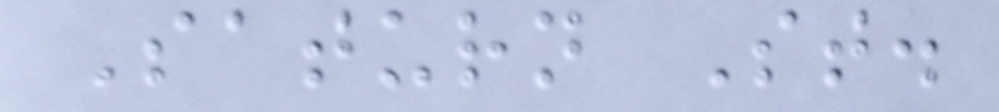Saturn St.
